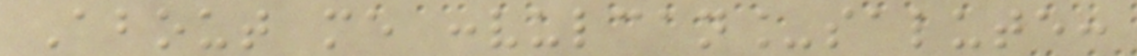About me :vulcan_salute:
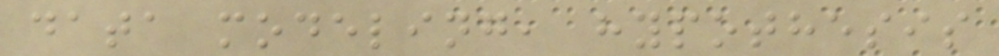data modeling, hypothesis
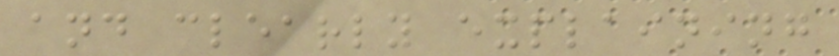and clearly explaining
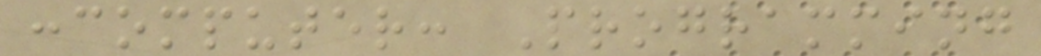:computer: Programming
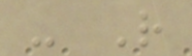- R
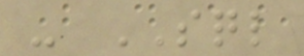- SQL
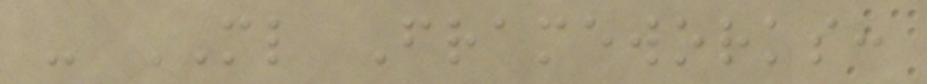- ML Frameworks:
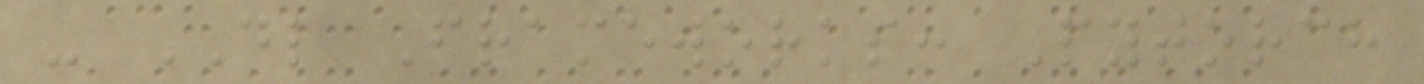- DL Frameworks: Pytorch
